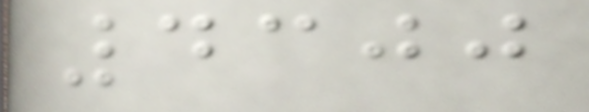4300
